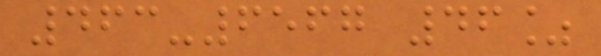463-6567 46%
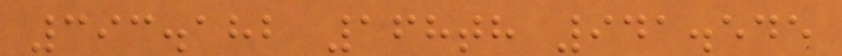393.182 168th 941.545
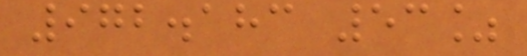972.183 53%
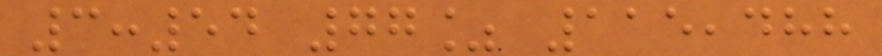3:54 77% 115,488
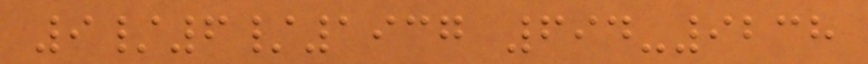9/6/1937 694-9238
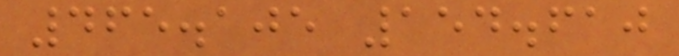465.105 154.610
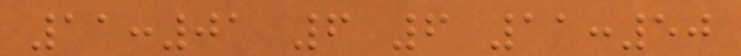11:01 6 6 11:50
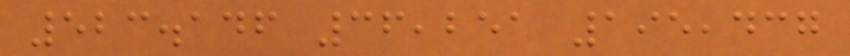523.146 36,251 195,437
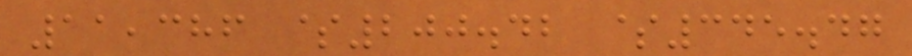11,386 $200.42 $345.47
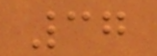37
